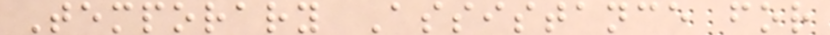Temporary Assistance for
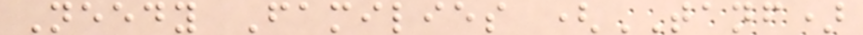Needy Families (TANF)
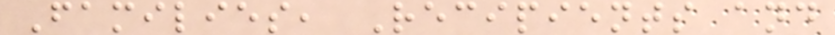Families, Recipients and
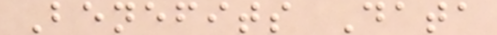Benefits Data
